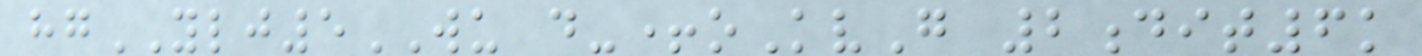hgYLJ5WU d-+oKvG 2dit6k
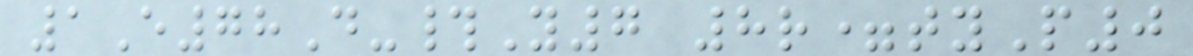1E78D-#Y7 8r=tyP0
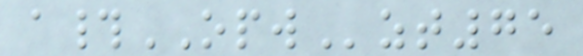a#OPWzt75
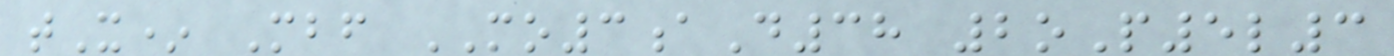tX* Mbf MO3aD38 2oP5l3
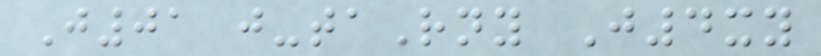J01 j-taRny J4xy
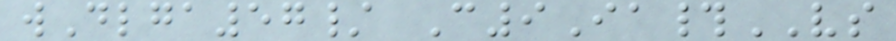wDlga57/ C9Ia#VS
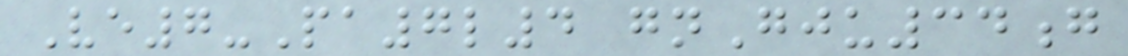Ve7-Pa7l4 gnGju34g
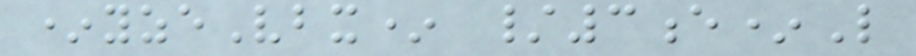*yzeVbx* /3e*L
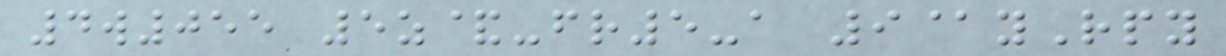4w055 5z&-fr5-a 9@yRpy
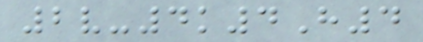2v-4k4H4
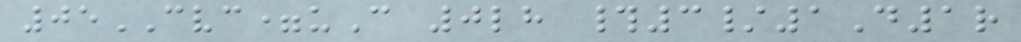05CVC=uC 0lh #3/1D1r
